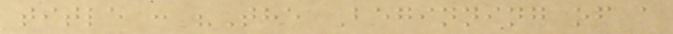title : "The Beginning of a
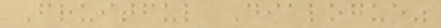Fruitful Dialogue"
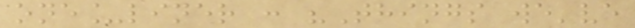one_liner : "Things we've
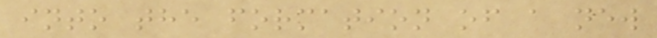into the formation of a new
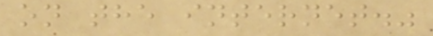on the internet."
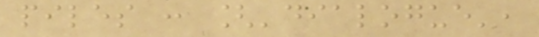piles : ['dialogue',
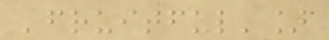'fruitful']
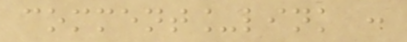comment_link :
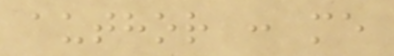author : me
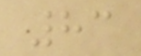83
